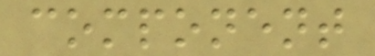component
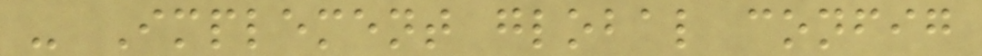- Implement global config
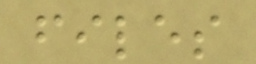files
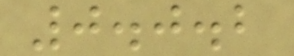0.0.2
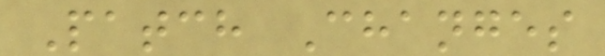Patch Changes
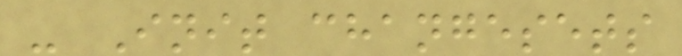- Init changesets
